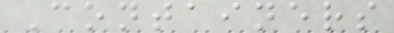Containers
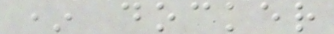* docker
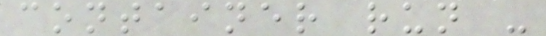container run -
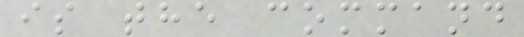is the command
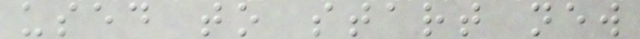used to start new
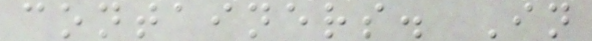containers. In
